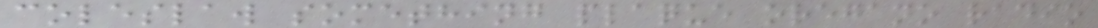coleslaw something plaque oregano radio
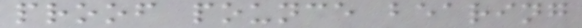proof pounce bearing
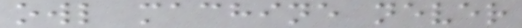owl machine never
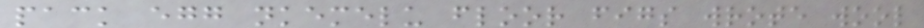pack egg nkemelu floor figs wrote wool
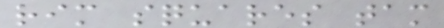rim squares tam
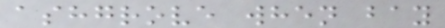ashgrove when bay
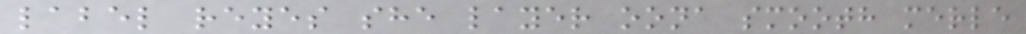label reyes she layer oona smooth merle
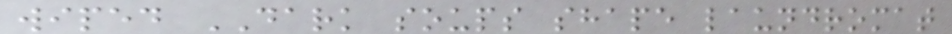wiped DARK soups shape laundromat
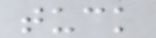tuck
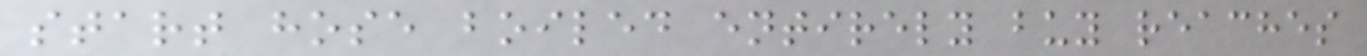start hose boiled entirely buy reaches
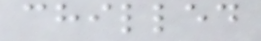chilled
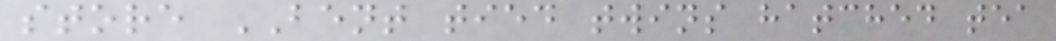store BENT tied twins hatched tea
